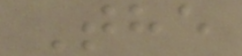The
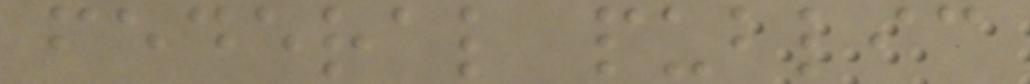federal public
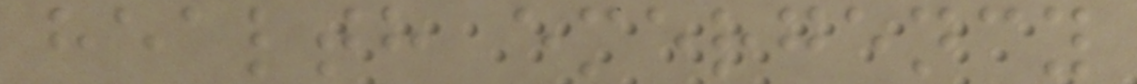health emergency
